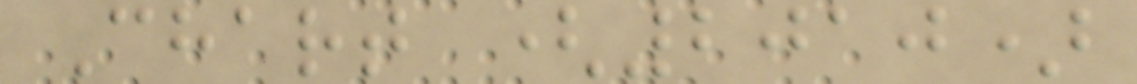Chart (2010)
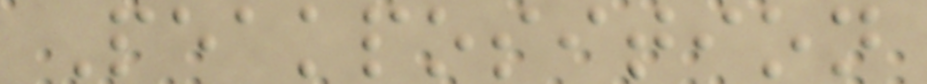Peakposition
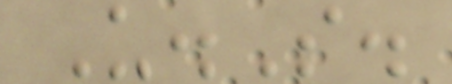U.S.
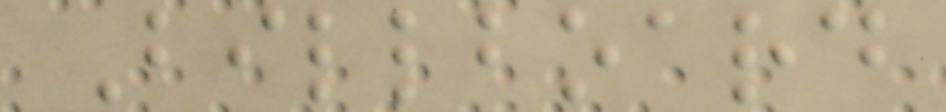Billboard
